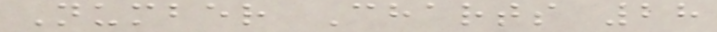Number Charts 28
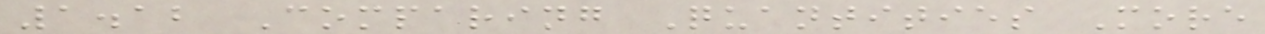1.12 Comparing Quantities More
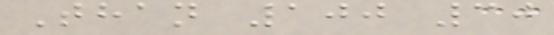Than 100 30
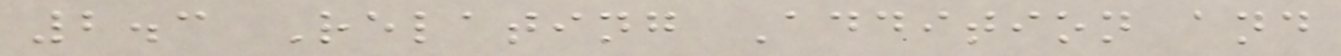2.3 Relating Addition and
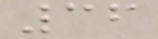36
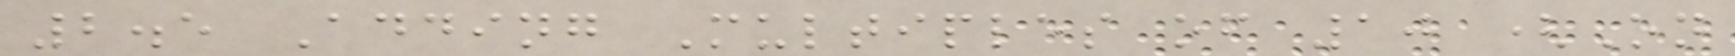2.5 Adding Multiples of 10 (On
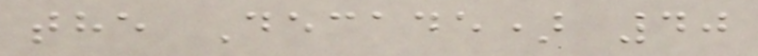the Decade) 40
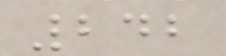242
